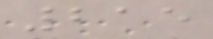215
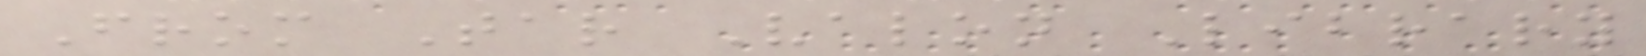From Tar Valon Library
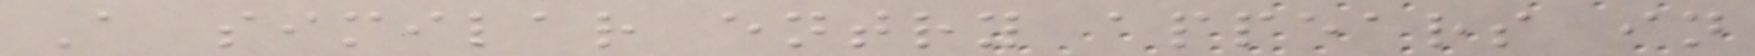A similar entry appears in
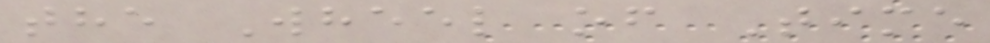the Wheel of Time
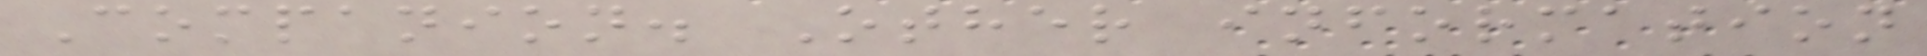Companion. Other information
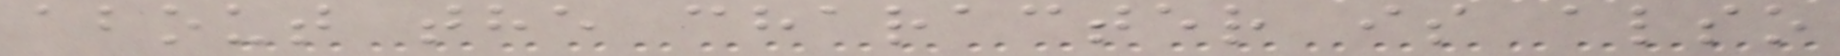about the character is also
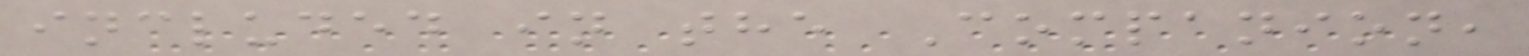included in the Companion,
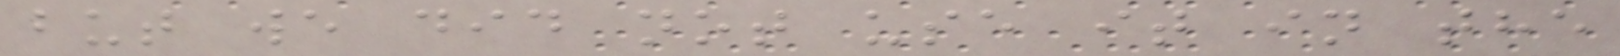but we did not use it in the
